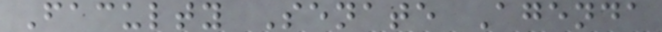Faculty Senate Agenda
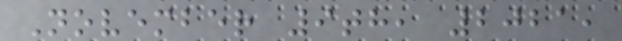November 9th, 2021,
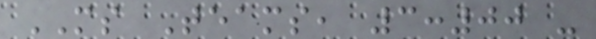MS Teams, 3:00 -
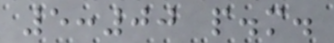5:00 p.m.
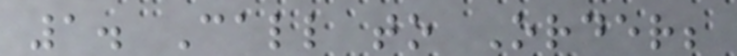1. Call to Order;
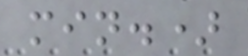min.)
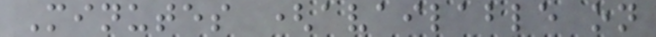Minutes (available on
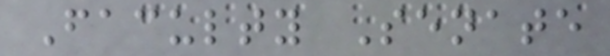Faculty Senate
